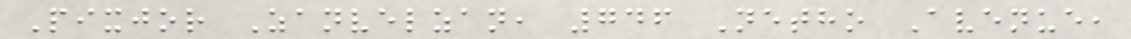Pixjor Zanvelzan, 746 Netho Avenue,
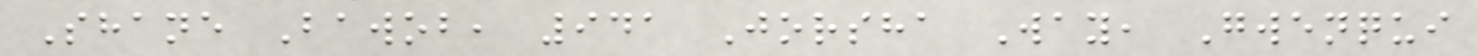Shane Bawob, 941 Jorsha Way, Gwenqui
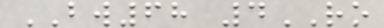BW68 4RO
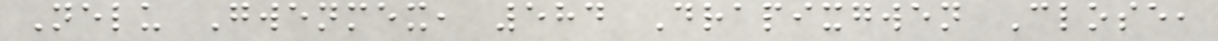Nelu Gwenmex, 584 Drapixgwen Close,
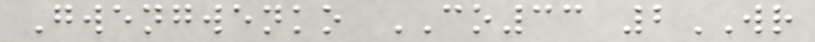Gwengwenko CO33 2WR
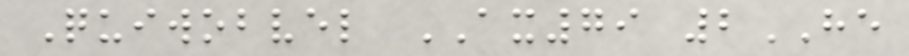Quiwobvel AX79 2HE
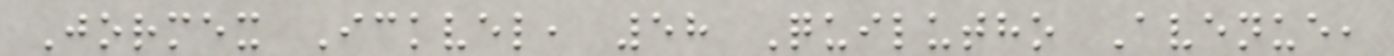Jormex Ickvel, 58 Quilutho Avenue,
